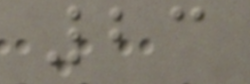23
